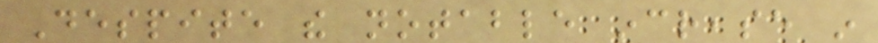Despite the notable increase in
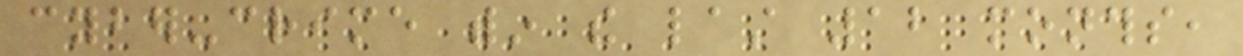cyber-crime within the last 12 months,
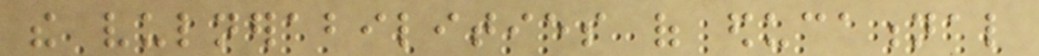the vulnerabilities of educational
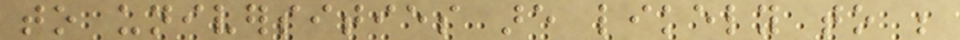to universities are likely to be
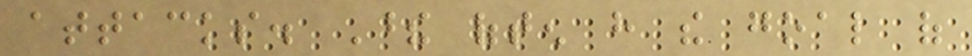attacks. These often have the goal of
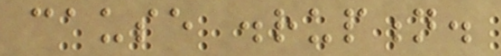cause disruption.
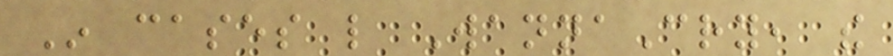In cases like WannaCry, the
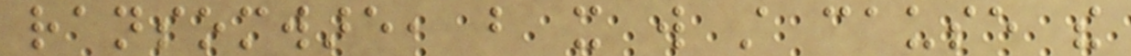ransomware, but it will still cause the
